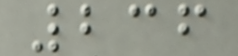236
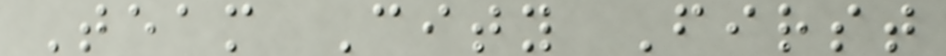Team City First
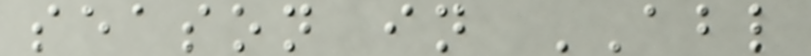season in ABL
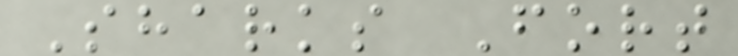Sharks Fort
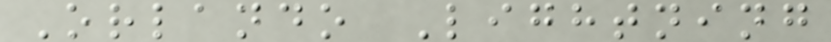Orlando Lightning
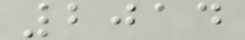2014
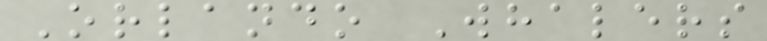Orlando Whalers
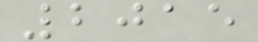2015
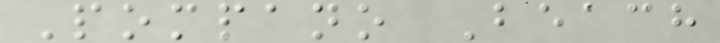Pompano Beach
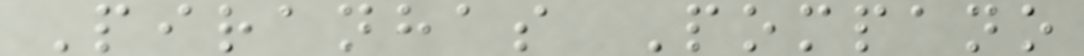Piranhas Pompano
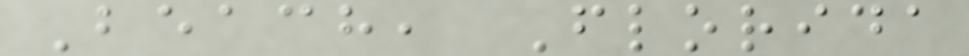Beach, Florida
